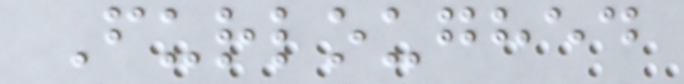Furloughed
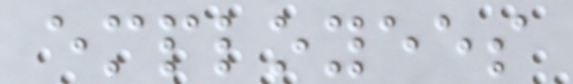employees
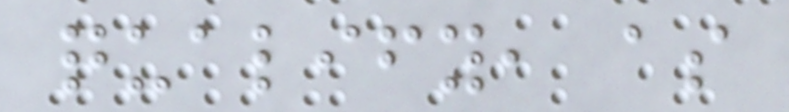qualify, as
